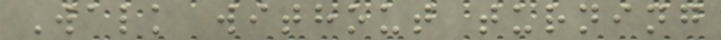Walk without turning
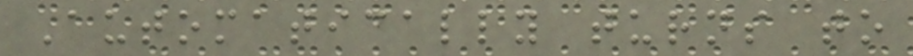Automatically turns to
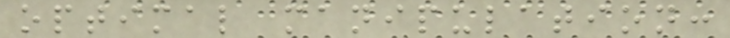optimal manipulation:
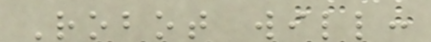Robot will:
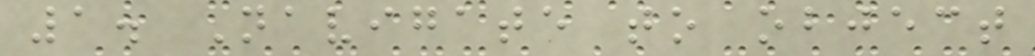1. Navigate to object
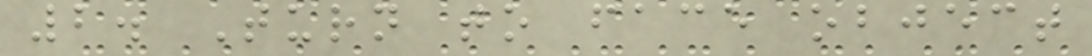2. Turn to face object
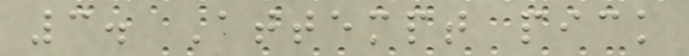3. Attempt pick
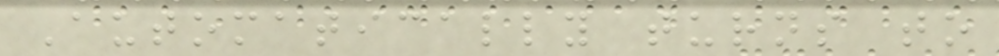Automatically turns to
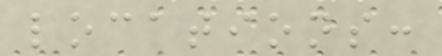locations:
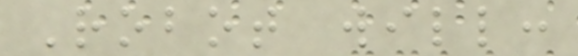Robot will:
